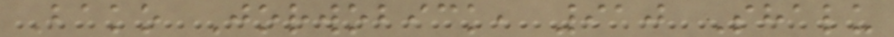Bako Jorwobick, 910 Shalu
